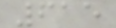615
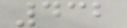432
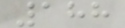188
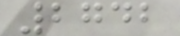2742
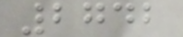2742
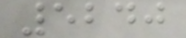5240
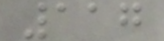117
